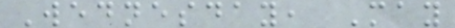Wednesday, May
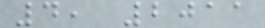4, 2011
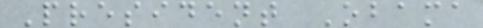President Obama
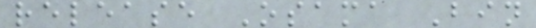release Osama Bin
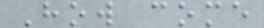How come
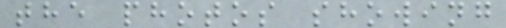the photos showing
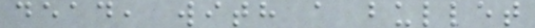dead, with a bullet
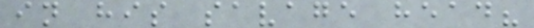in his savage head?
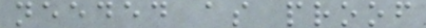needed as proof
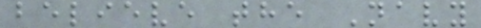believe the Navy
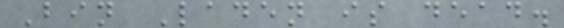Bin Laden is dead.
